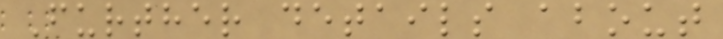Further details about
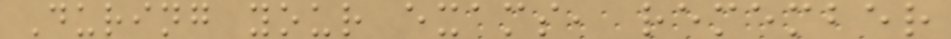During your exams, remember
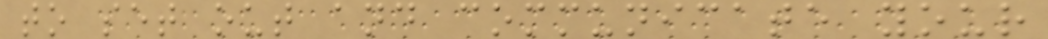to set out and communicate your
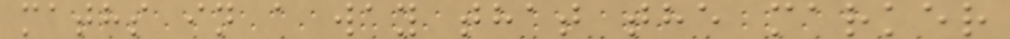maths in a way that the marker
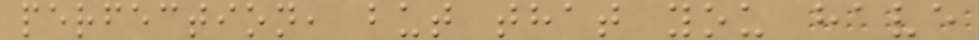perfection, but that you have
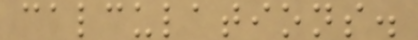calculations.
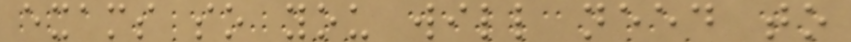exams so you will need to
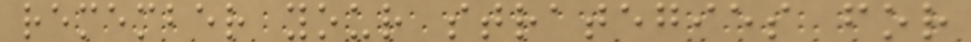remember your strategies for
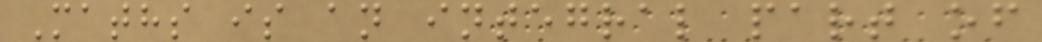Maths is an integral part of
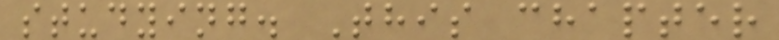studying. This chapter
